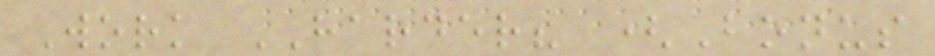Work HARDER? (Bonus
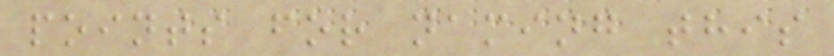points for naming this
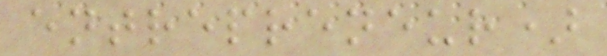entrepreneur)
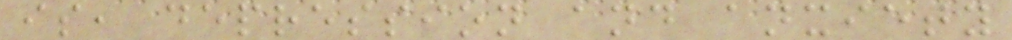is, depression and anxiety
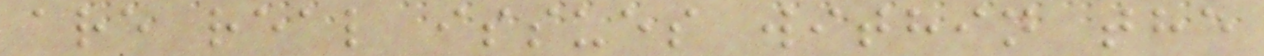are real issues within the
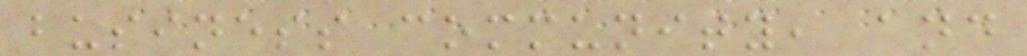business community, and
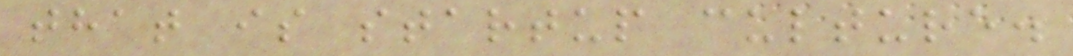that is startup culture.
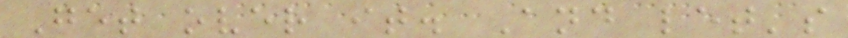Get over it. And let's
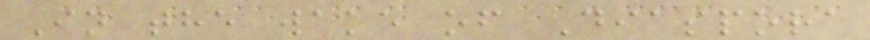In the wake of Diaspora
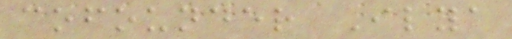cofounder Ilya
